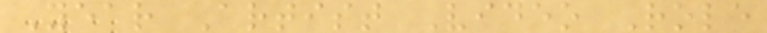Year Artist Video Role
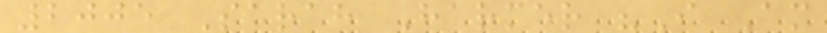2005 Sarah Harmer "I Am
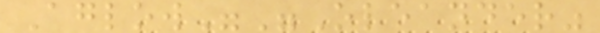Aglow""Oleander"
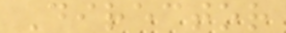Director
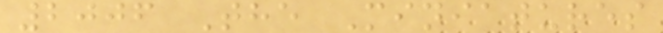2006 The Miniatures
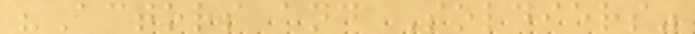"Actors and Soldiers"
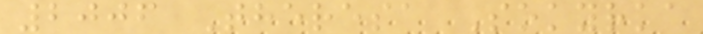2006 Theresa Sokyrka
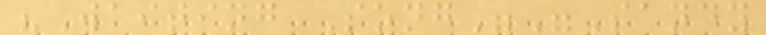"Waiting Song""Sandy
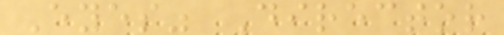Eyes" Director
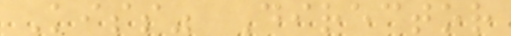Kiss" Director
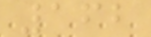162
